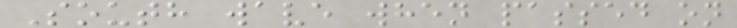South wave when passed on
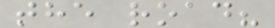the road?
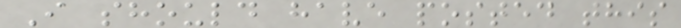I should have posted this
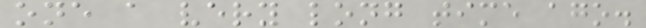one a very long time ago.
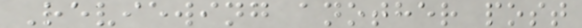Reviewing another post
